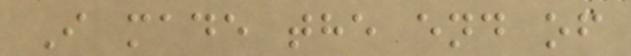I made the end of
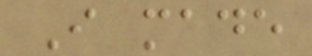I made
